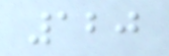120
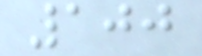100
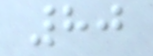80
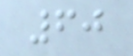60
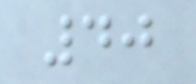40
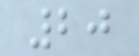20
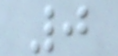0
